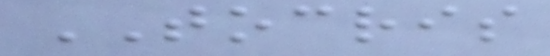TOCRIS
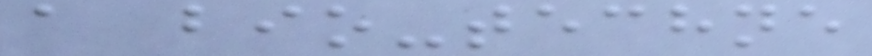a bio-techne
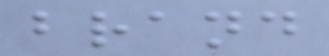brand
